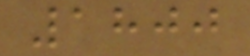1800
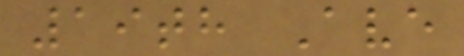19th Ave
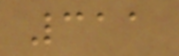311
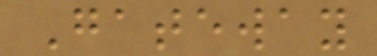Gateway
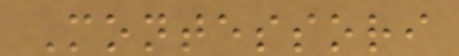Montessori
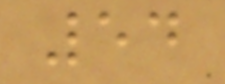54
